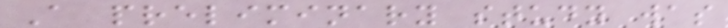A preliminary study was
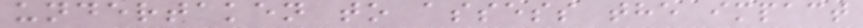undertaken to assess the impact
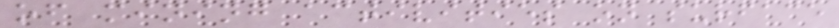of mining activities on surface
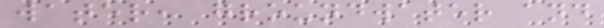water, groundwater and
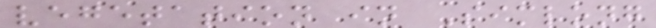vegetation in Simlong
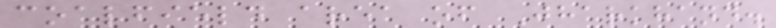coalfield area of Jharkhand.
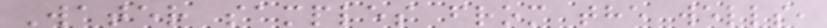Water samples from the wells,
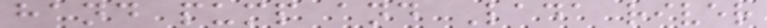hand pump and Lada river
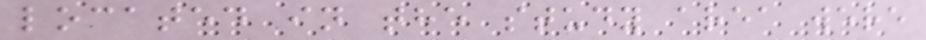located in the study area were
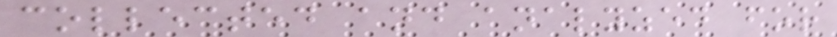collected and analyzed for
